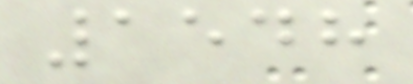1548
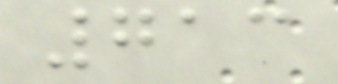713
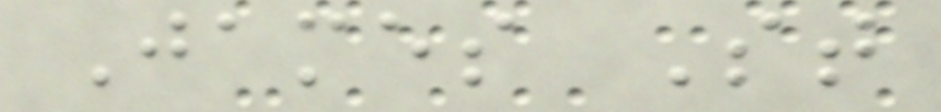James St
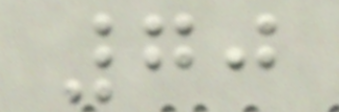70
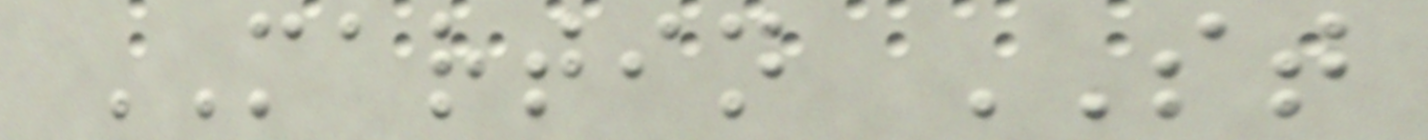MARTIN ST
